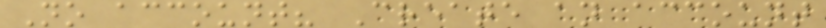No account? Create an account
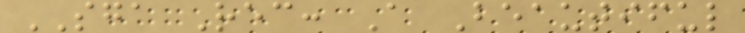SGA Rec: A Beautiful
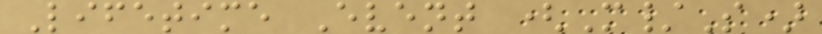Lifetime Event (M/S)
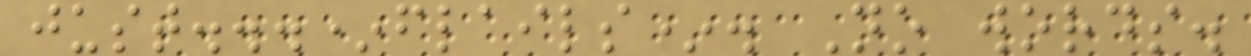just...*flails*. No words.
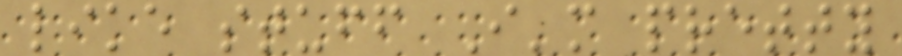like stuff I'm pretty
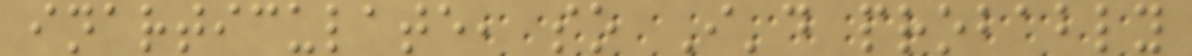inarticulate, so I'd probably
